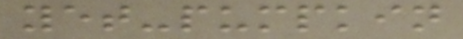yet-pumpkin
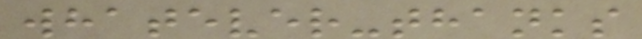whatever-thanks
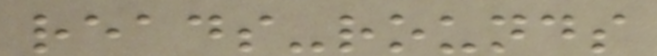reads-rounds
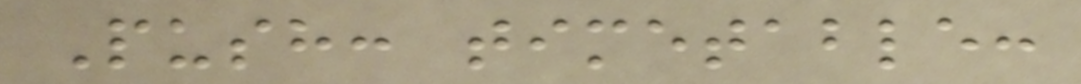Push: timetable:
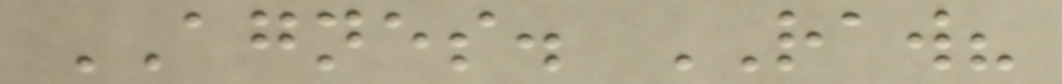AGNES. RAW?
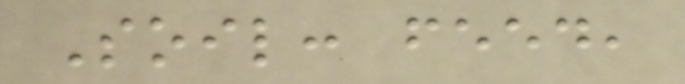Soil: feed,
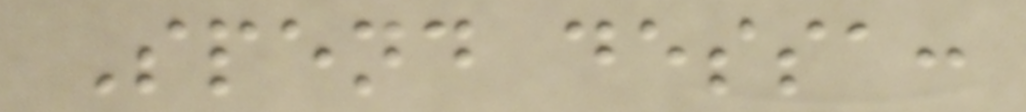Spend dessa:
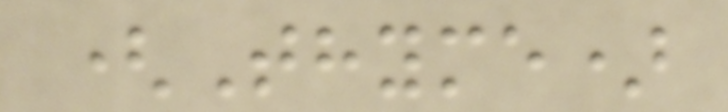(Thyme)
